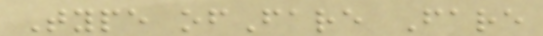Type ofFare Fare
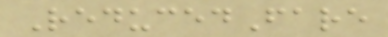ReducedFare
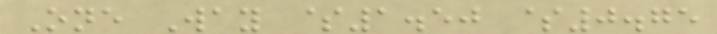One Way $1.50 $0.75
